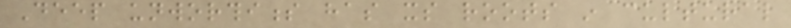Deep unworthiness has its roots in cultural
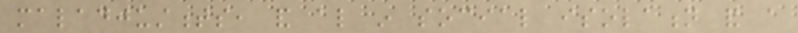maladjustments, and also in social isolation and a
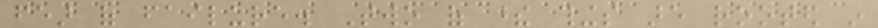fear of failure. Two of these things are rooted in
